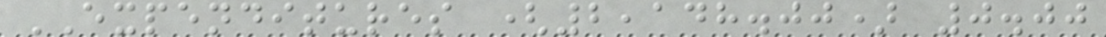EXPENDITURES (2,148.00) 0.00
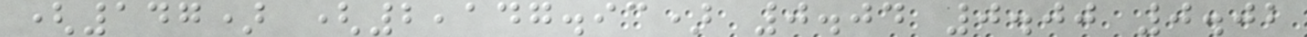(147) (2,147.93) 0.04 0.00 0.02
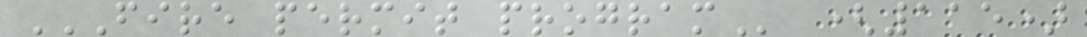FIRE PERMIT PROGRAM (115)
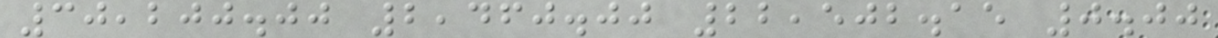30,200.00 2,460.00 22,502.15 0.00
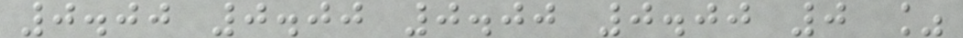0.00 0.00 0.00 0.00 0 %
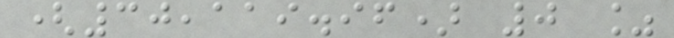(30,119.96) 0 %
